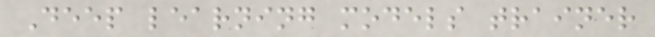Deep learning models trainer
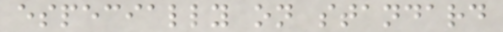especially on standard
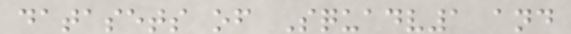datasets of Squadv1 and
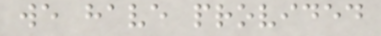we have provided
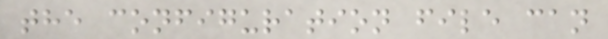the configuration file can
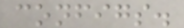configs.
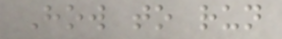How to run
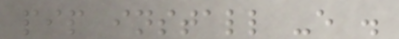pip install -e .
